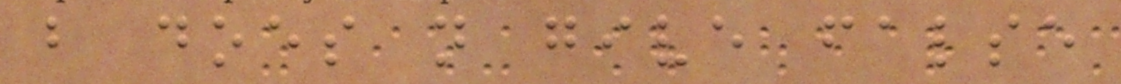but does not give false
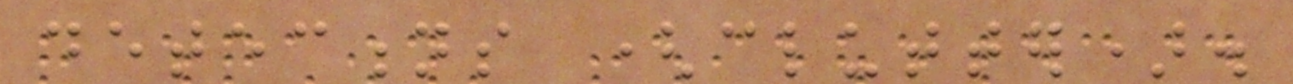detections (clutter).
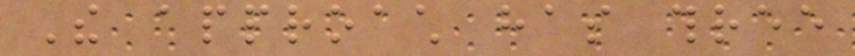The approach has three
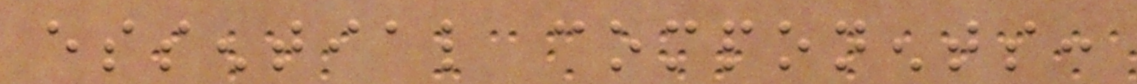essential components:
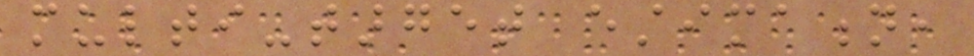multi-target estimation,
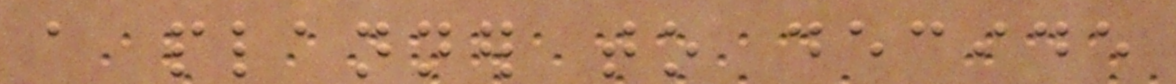a planner to decide
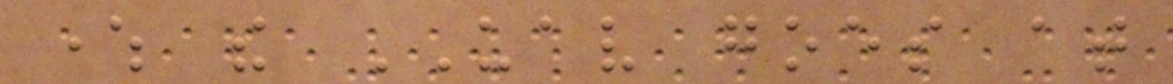where the UAV goes at
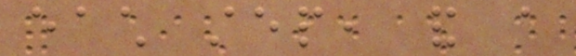each step, and a
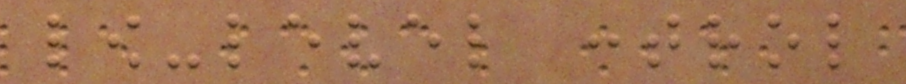low-level control
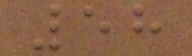58
